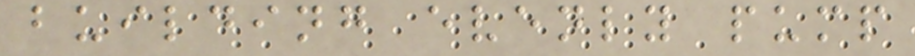building evenly pump
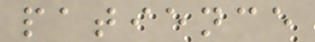patience
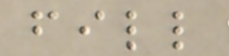fill
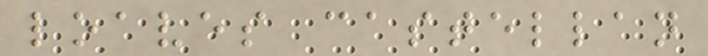loaves castellan
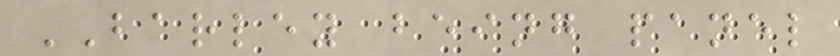BARLEY being panel
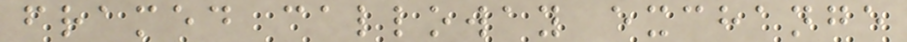framed calloway exchange
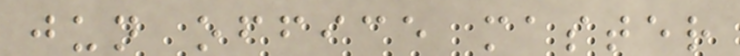jun office master
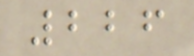226
